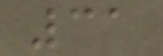31
